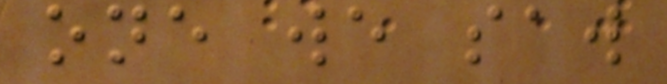one we saw
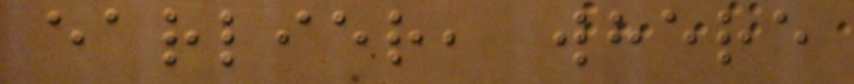earlier, where
